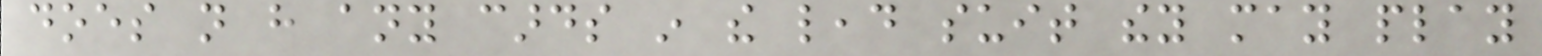does not have any cards in the lead suit they may play
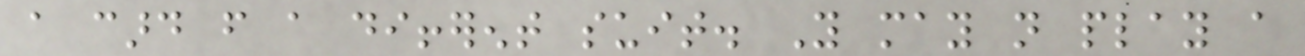a card from a different suit. You may not play a
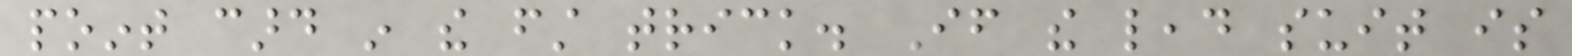point card in the first trick. If the lead suit is
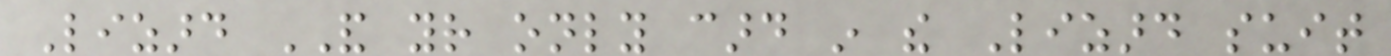Lizard AND your only card in the Lizard suit
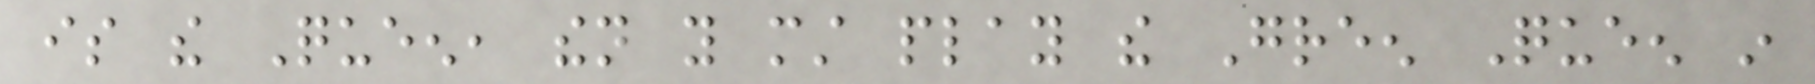is the Queen, then you must play the Green Queen in
